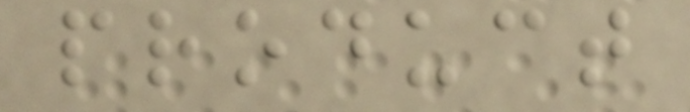product
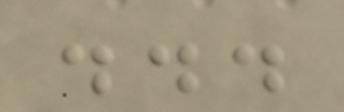...
